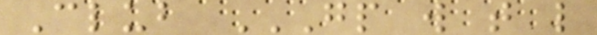Club GP W T L
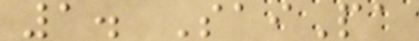1. SaiPa
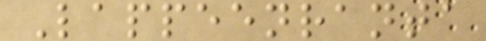Lappeenranta
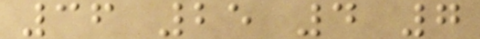36 25 4 7
